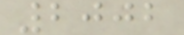2002
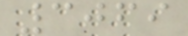3069
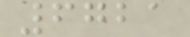6721
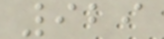929
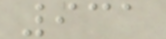931
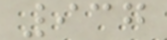937
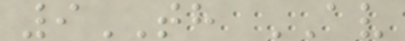9TH AV
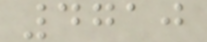4710
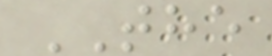THE
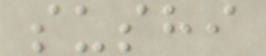sushi
